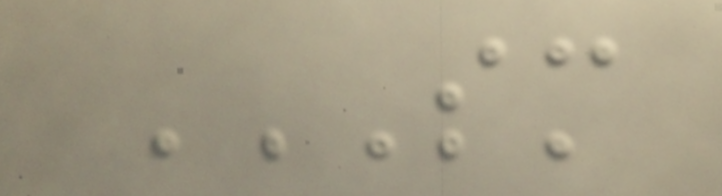SM
